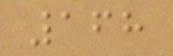168
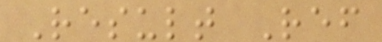Result Ref
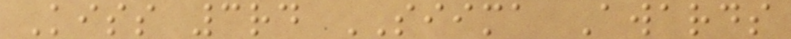Kiss 3rd SIIMA Awards
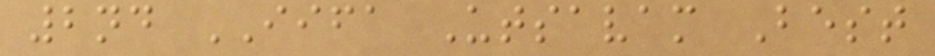2nd IIFA Utsavam Best
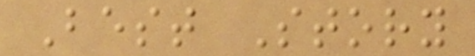Best Story
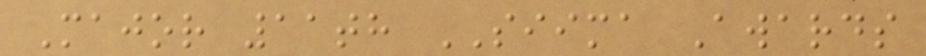Major 11th SIIMA Awards
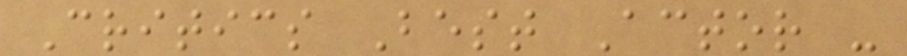Critics Best Actor -
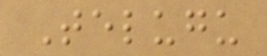Telugu
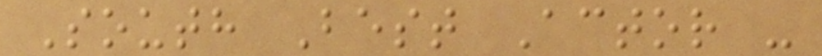South Best Actor -
